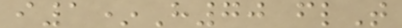i1*H70 flT
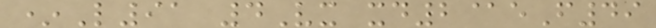*L91 4Vx xd2@eF49
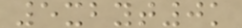5xbyt0k
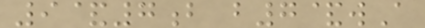9&7b b7&wA
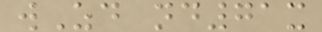wZd nd71x
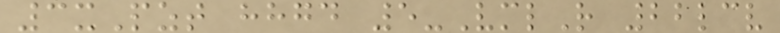3xPzt hhgd 5-VmlR 22lcv
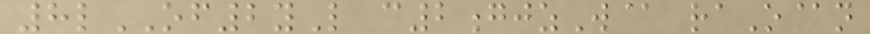8lOF2yL c2gjzW@ raO@n
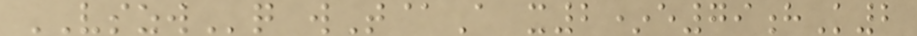VSZWq wT@A x2*e79hK2
